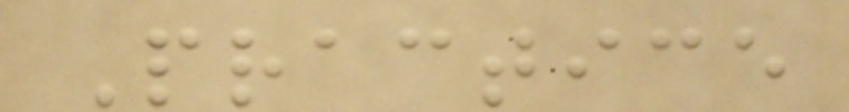Practice
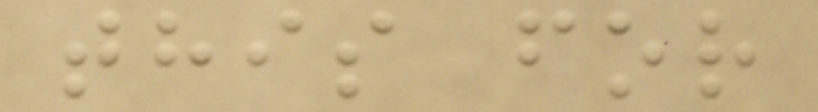this for
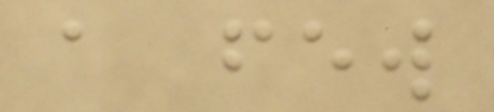a few
